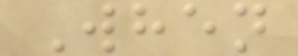When
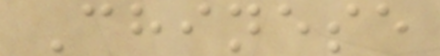Chinese
